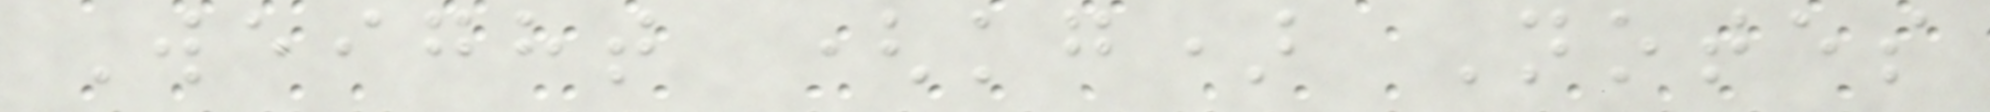Weight (kg) Notes
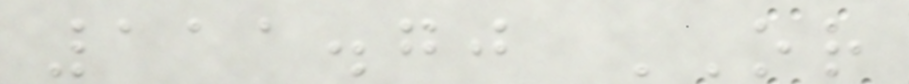111.70 OR
